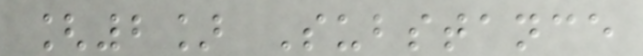[2] Substance
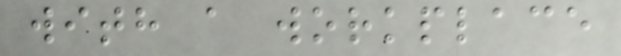with a workplace
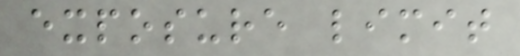exposure limit
